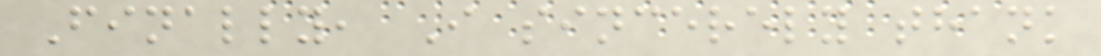Finally, I sincerely thank
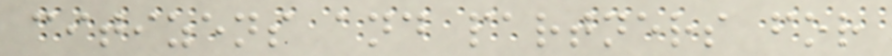citizens and partners for
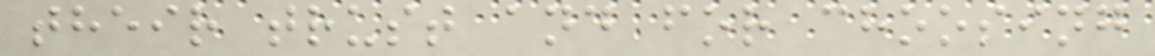their trust and for choosing
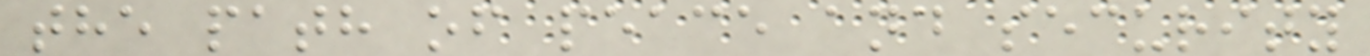the path of peace and security
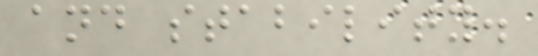and stability.
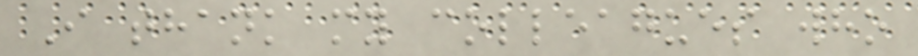I thank my colleagues who
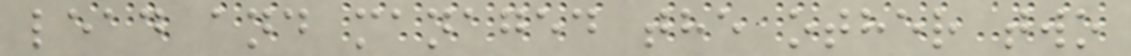lead and managed the other two
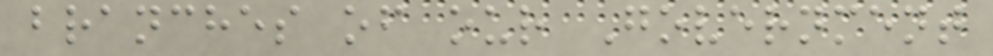branches of our Government
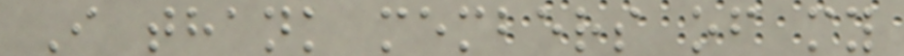I thank members of my
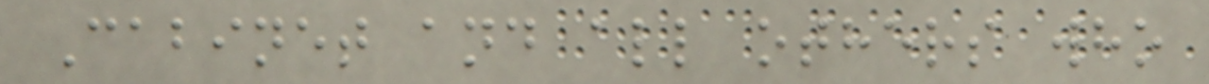Cabinet and all others who
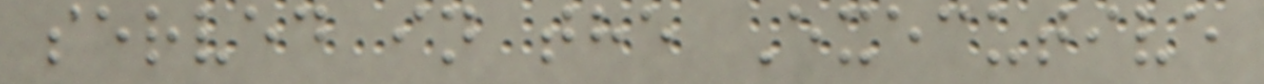served in the Executive
